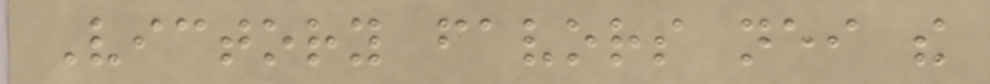Victory favors neither the
